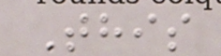This
